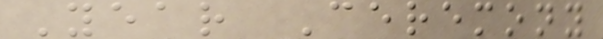Year Ceremony
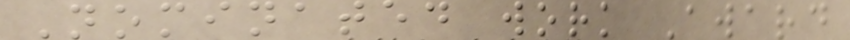Nominated work Award
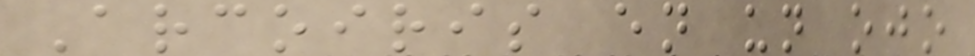Arcoiris en un ojo
